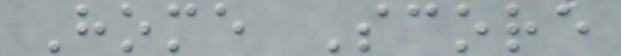Home Score
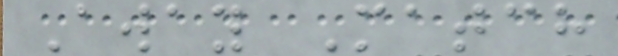Away Match
